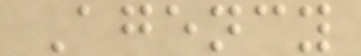Agency
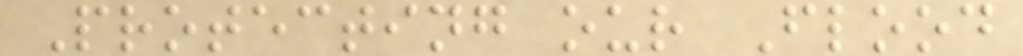Protecting our Flood
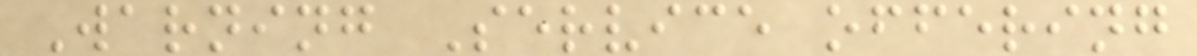Warning Service offering
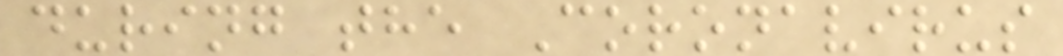during the Coronavirus
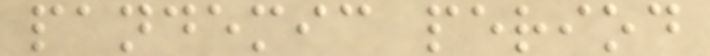pandemic period
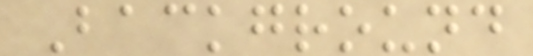Background
